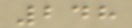248
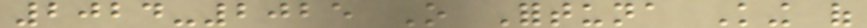2024-2025 O Fortuna King of
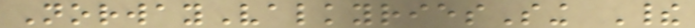NorwayValkyriesSing Their
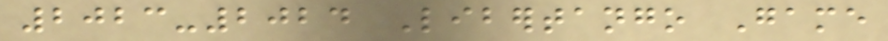2023-2024 Libertango Game
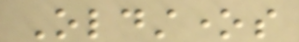Oldstones
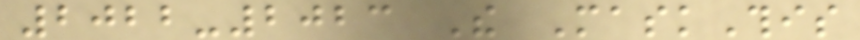2022-2023 The MaskThis
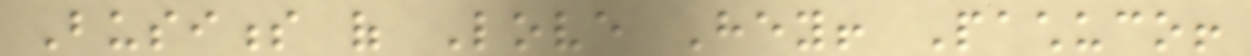Business of Love Hey! Pachuco!
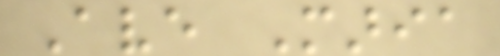Ave Maria
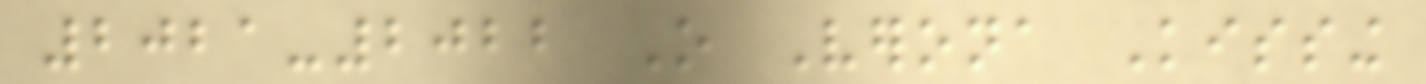2021-2022 O Verona Kissing
